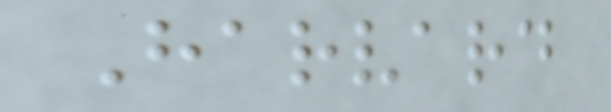Harvard
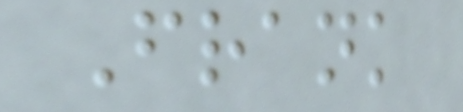Frank
